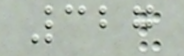327
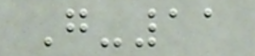G-11
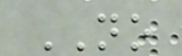NO
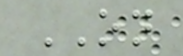ON
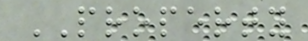PROPERTY
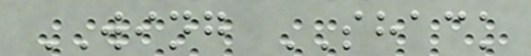WING SHACK
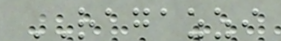RAGAZZI
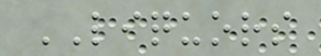LIQUORS
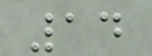14
